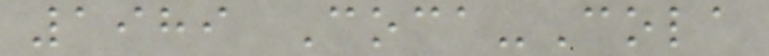1989 Coca-Cola
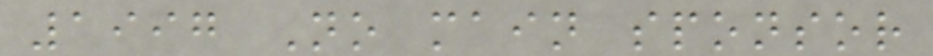1997 No main sponsor
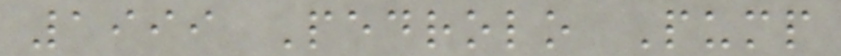1999 Pedrolo Pump
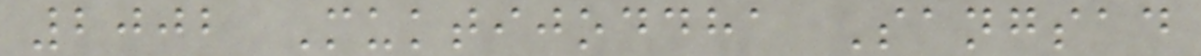2002 Muktijoddha Sangsad
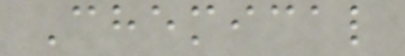Chemical
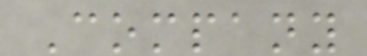Company
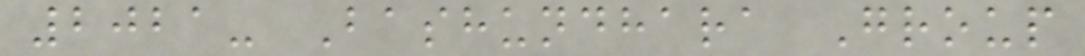2021- Bashundhara Group
